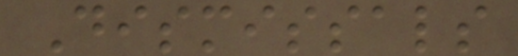Dismissals
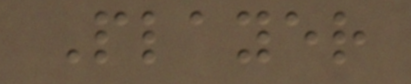Player
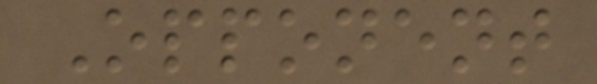Opponent
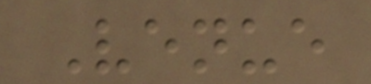Venue
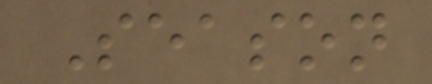Season
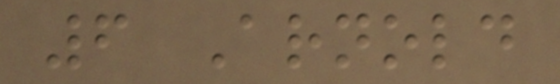6 Arnold
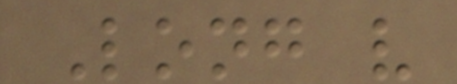Long v
